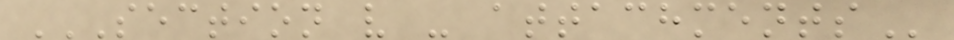SECTION V - ATTACHMENTS
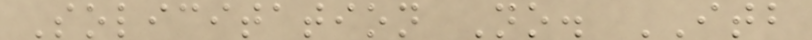Solicitation No. ITB
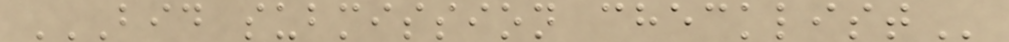BID SUBMISSION CHECKLIST
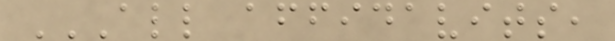ALL AFFIDAVITS,
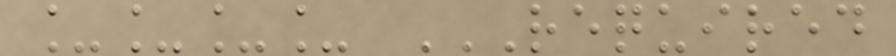____ REQUIRED
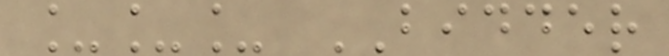___ BIDDER
